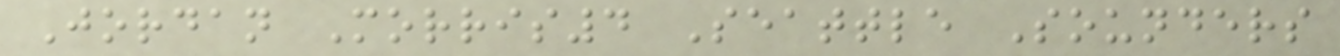Jordan Morris4 Seattle Sounders
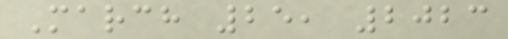March 25, 2023
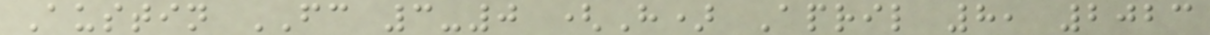Austin FC 3-0 (H) April 8, 2023
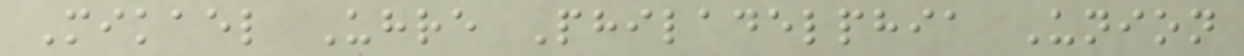Mikael Uhre Philadelphia Union
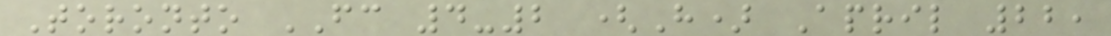Toronto FC 4-2 (H) April 22,
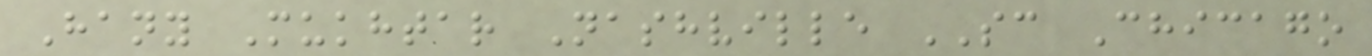Hany Mukhtar Nashville SC Chicago
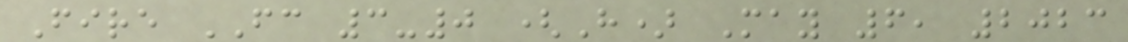Fire FC 3-0 (H) May 6, 2023
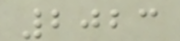2023
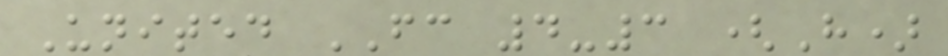United FC 4-3 (H)
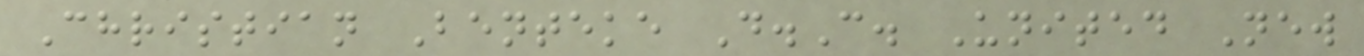Christian Benteke D.C. United New
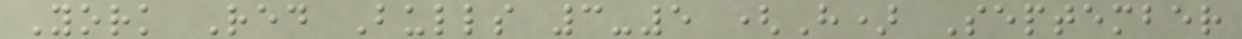York Red Bulls 3-5 (H) September
